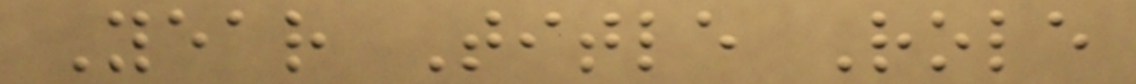Year Title Role
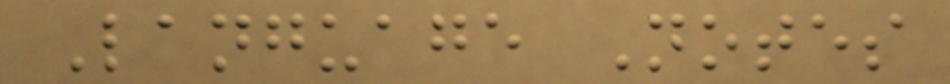Language Notes
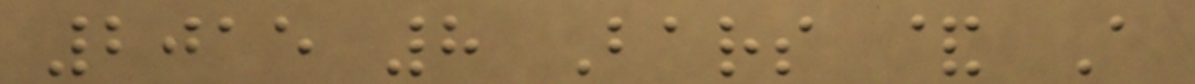2015 8 Bars & A
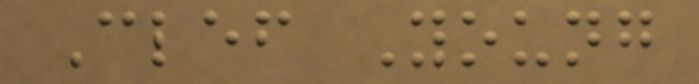Clef Young
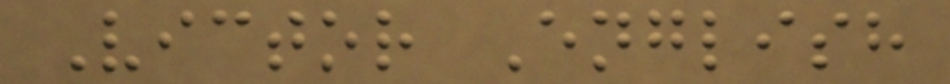Victor English
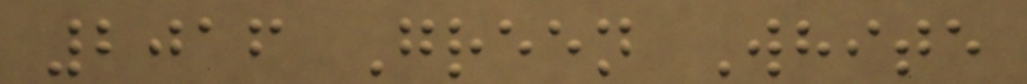2016 Green White
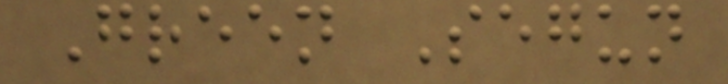Green Segun
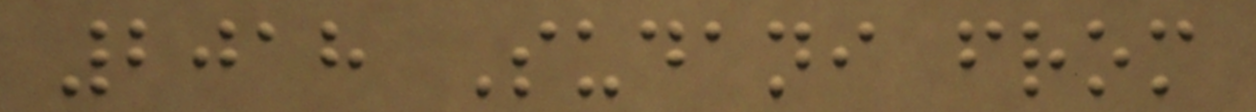2018 Sudani from
